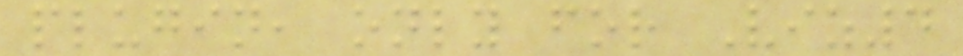plugin, only for Viz4
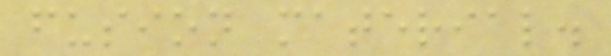fusion material.
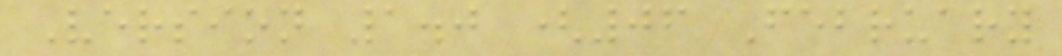Version 1.0 (06 February
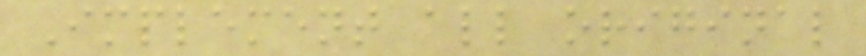Implement all original
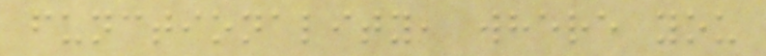functionality, where you
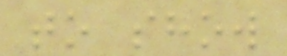to show
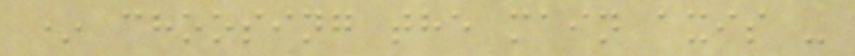* choosing the main axis -
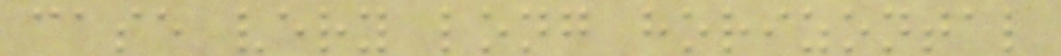case very long horizontal
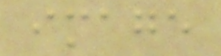image
